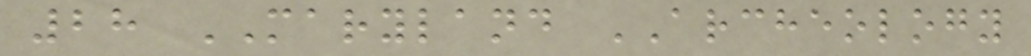28 MARYLAND ARCHEOLOGY
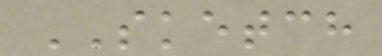SKETCH
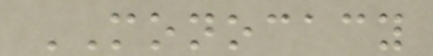MONOCACY
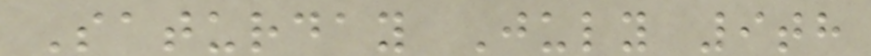Saturday July 9th
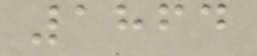1864
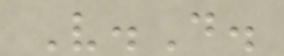V.D.
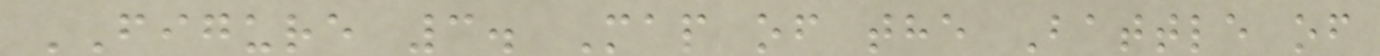FIGURE 3. Map of the Battle of
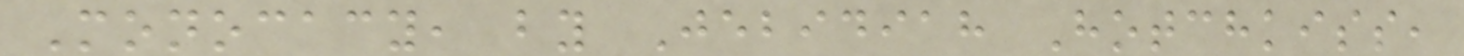Monocacy, by Jebidiah Hotchkiss,
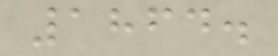1864.
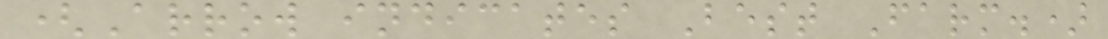(Arrow indicates Best Farm.)
